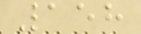158
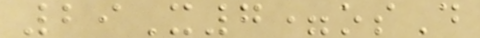29X7=osD
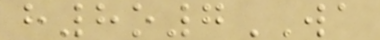h8o7WA
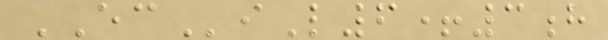ECiL6+3h
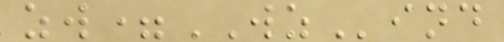zw=WZind
